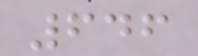646
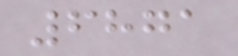6871
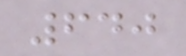640
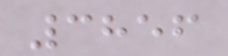3856
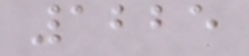1225
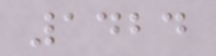1424
